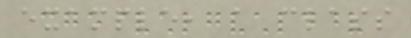example, a class
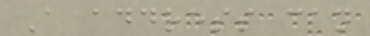A address can
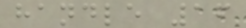handle 16
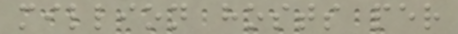million hosts per
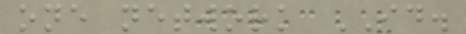one network ID.
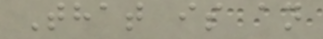That is an
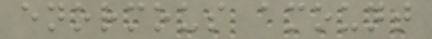enormous amount
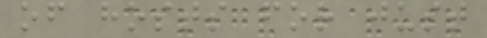of hosts for just
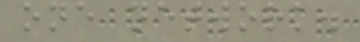one network.
